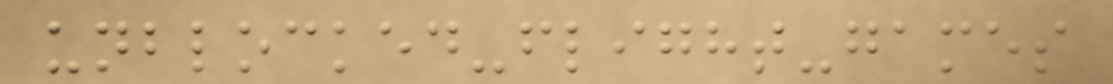unblocked-flight-games
